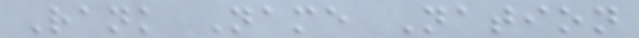Rank Name Nation
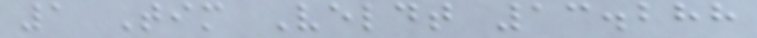1 Tim Veldt 13.288
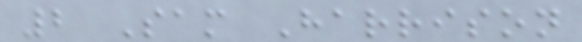2 Sam Harrison
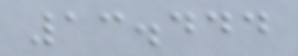13.444
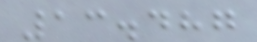13.487
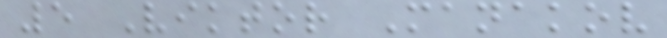5 Viktor Manakov
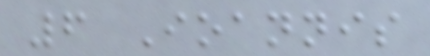6 Ioannis
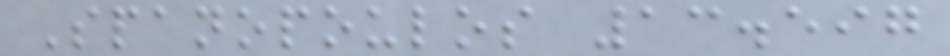Spanopoulos 13.597
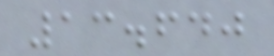13.640
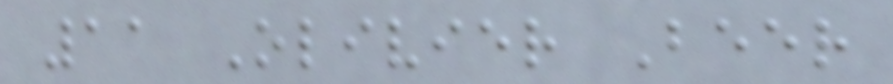11 Olivier Beer
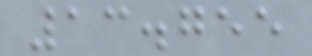13.755
